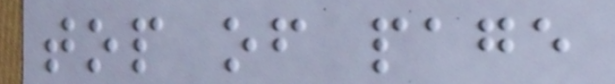top of page
